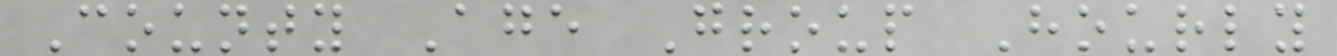County Age Group Hourly
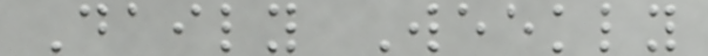Daily Weekly
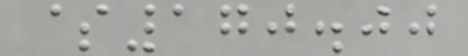$170.00
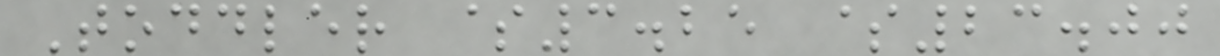Toddler $3.25 $23.00
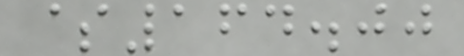$164.00
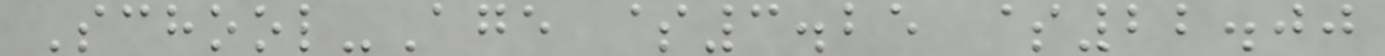School-Age $3.25 $22.00
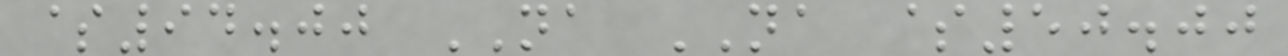$94.00 NA NA $50.00
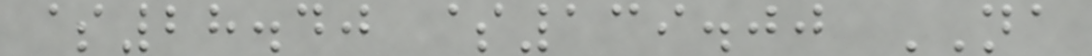$28.40 $139.00 NA
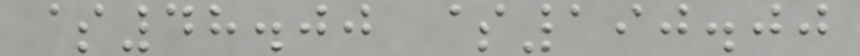$48.00 $190.00
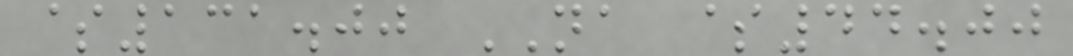$131.00 NA $44.00
